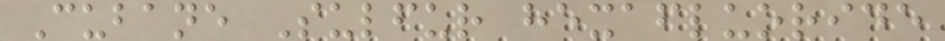Cubane Sulfur hexafluoride
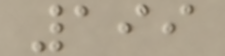199
